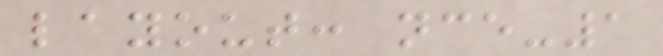layout: nce-1
